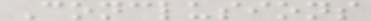Conclusions
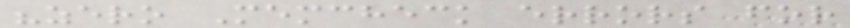"zero Memcheck errors for
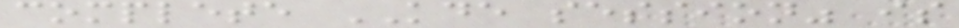complete KDE session" is
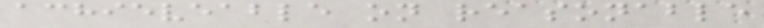achieveable on reasonable
